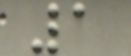1
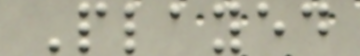Played
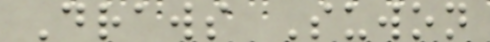Draws Suwon
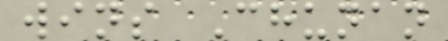wins Chunan
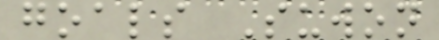goals Suwon
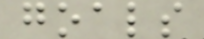goals
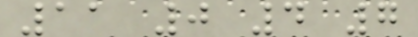11 0 4 7
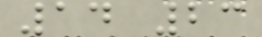14 23
